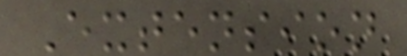Extension
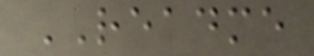README
